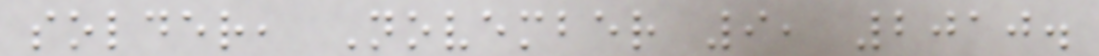solder, November 9, 2010.
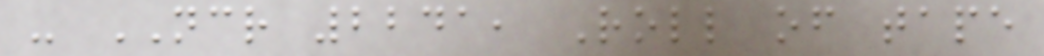- NCR 2241, Roll of tape
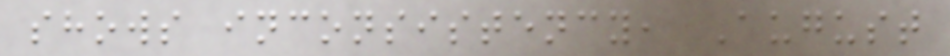shows inconsistency, August
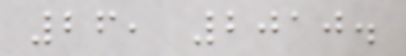26, 2010.
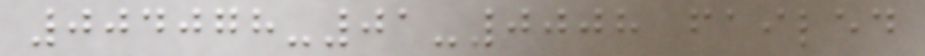004078-01-0008 failed
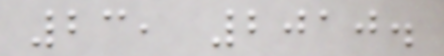23, 2010.
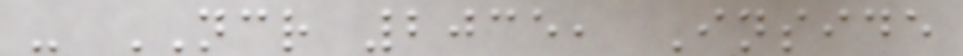- NCR 2035, Inside
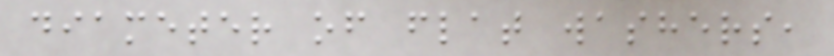diameter of flat washers,
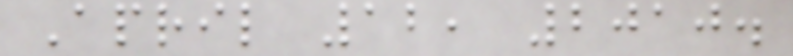April 12, 2010.
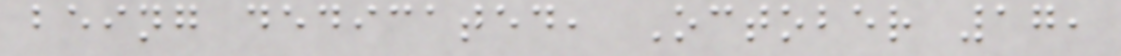being dedicated, October 17,
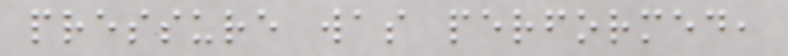pressure was performed,
